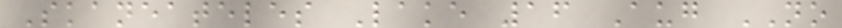Skaneateles Lake 16 Aug NO
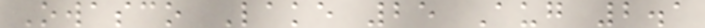Owasco Lake 25 Aug 2.1
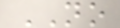NO
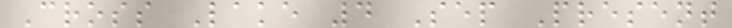Cross Lake 4 Sep Present
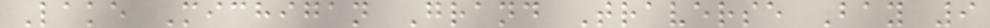Lake Michigan Grand Traverse Bay 9
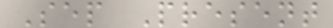Sep Present
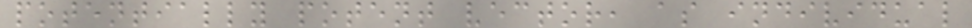potentially potent vector, as individual
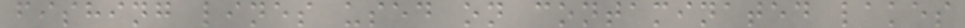fishing lines used on contaminated lakes
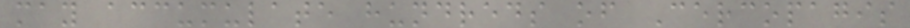may accumulate hundreds of Cercopagis
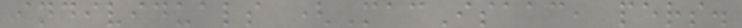individuals (MacIsaac, pers.
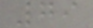79
